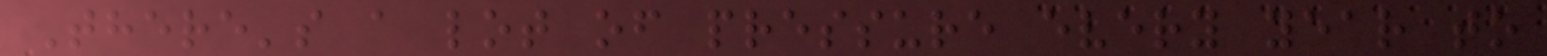There's a lot of pressure every year to
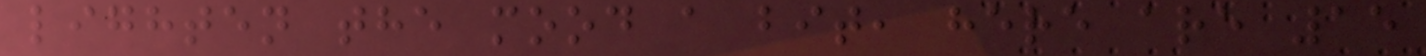lighten the mood a bit, here are 15
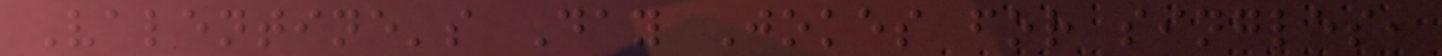Valentine's Day Jokes for singles,
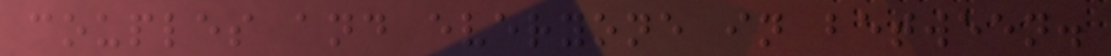couples and everyone in between.
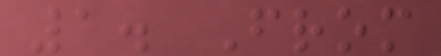1. From
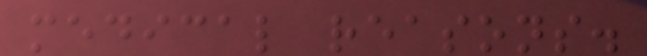medical reasons.
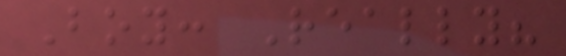Boy: Really?
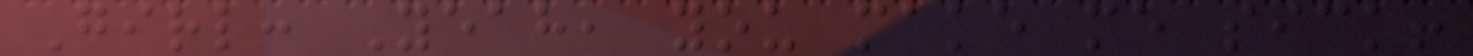Girl: Yeah, you make me sick!
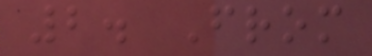2. From
